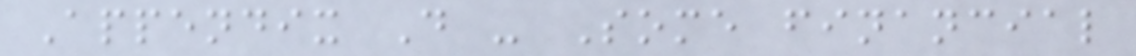Appendix D - Some financial
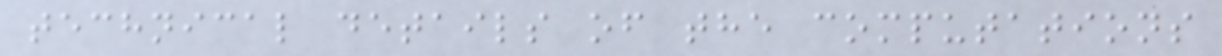technical details of the computations
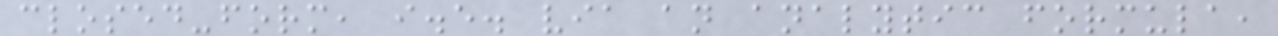closed-form, i.e. via an analytic formula,
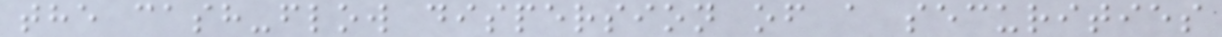the cash-flow dispersion of a securities
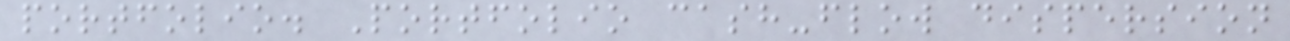portfolio. Portfolio cash-flow dispersion
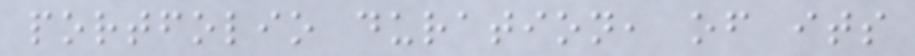portfolio duration, of its
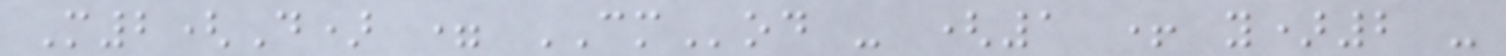M2(D) = CMod - (1 + y)2 -
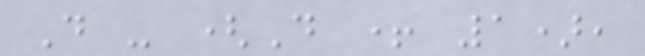D - (D + 1),
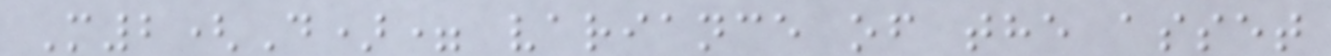M2(D)= variance of the asset
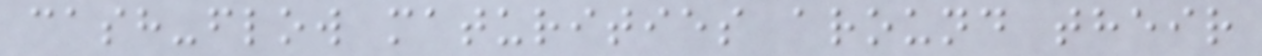cash-flow maturities around their
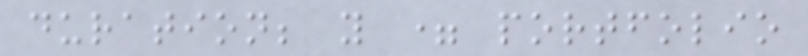duration; y = portfolio
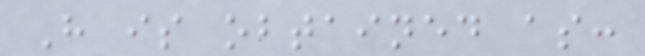H is obtained as:
